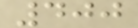400
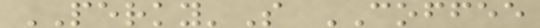PERKY'S COFFEE
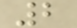2
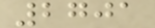2701
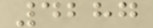4287
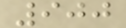900
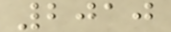2010
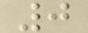0
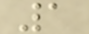1
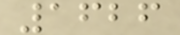1626
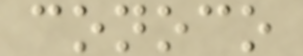conoco
